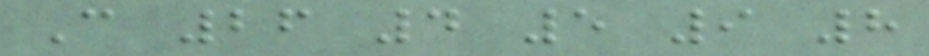C 26 4 5 9 8
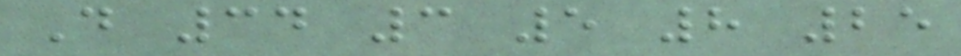D 34 3 5 8 25
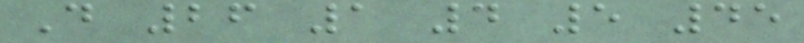D 26 1 4 5 45
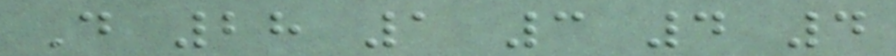D 28 1 3 4 4
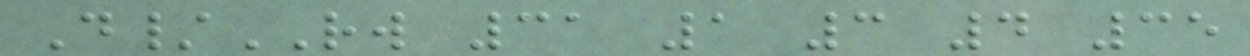D/RW 31 1 3 4 35
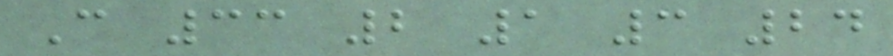C 33 2 1 3 24
